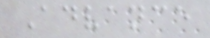Advance
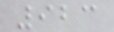923
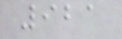921
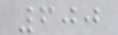600
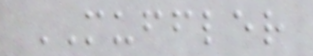MUFFLER
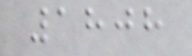1808
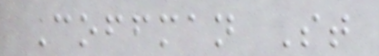Coffman St
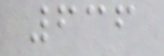636
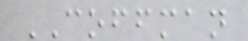COFFMAN
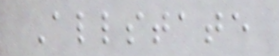Allstate
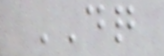DQ
